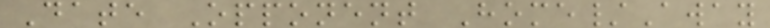Date Opponent Home/Away
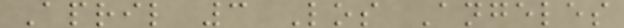April 3 Los Angeles
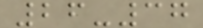26-37
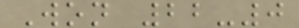Won 22-0
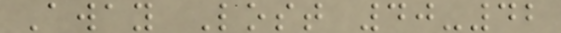Away Lost 40-42
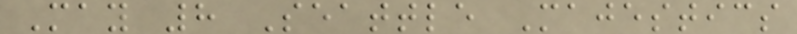May 8 Seattle Majestics
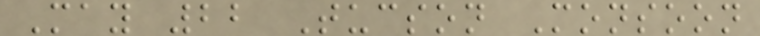May 22 Tucson Monsoon
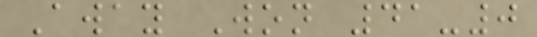Away Won 41-0
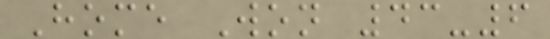Home Won 43-6
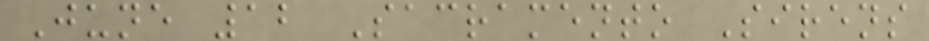June 12 Sacramento Sirens
